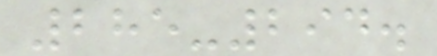285-294.
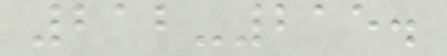212-215.
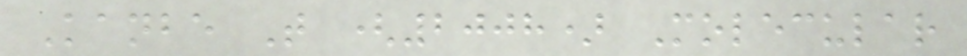Kanbe T (2008) Molecular
